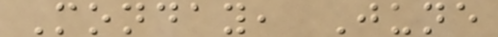Monday, June
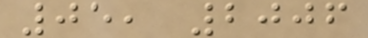05, 2006
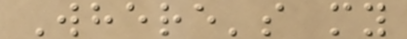Where's my
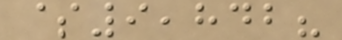$9,842?
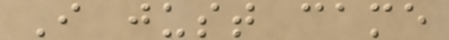I just came
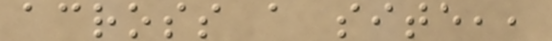across a site,,
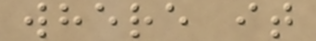where it
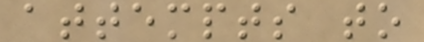attempts to
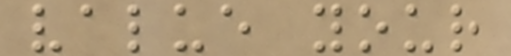value your
